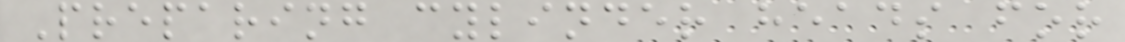Preparing cylinder heads for
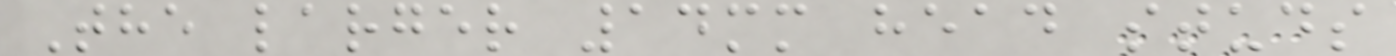The larger 14mm head studs
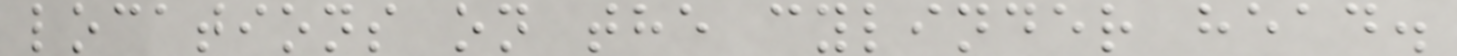locations on the cylinder head.
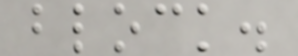block.
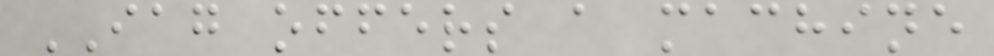IAG offers a machine
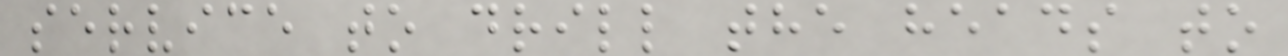service to drill the heads to
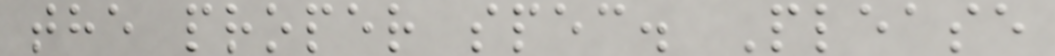the proper spec. Please
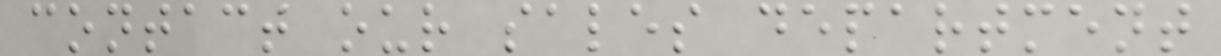contact our sales department
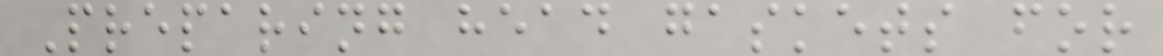Preparing head gaskets for
